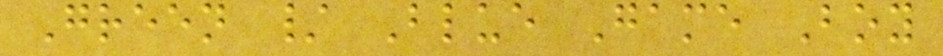Green / Blue Game Boy
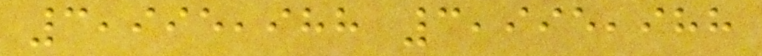3,995,988 3,995,988
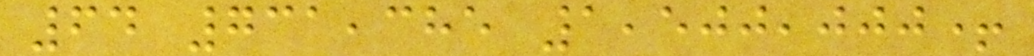64 731,385 1,500,000+
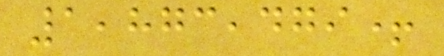1,873,479+
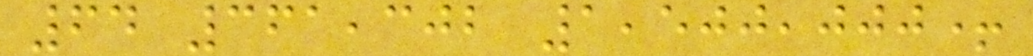64 361,302 1,500,000+
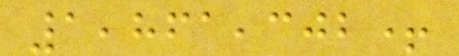1,861,302+
